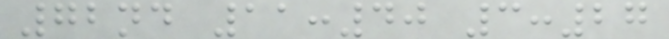72nd 11:40 3:27
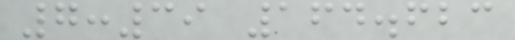7:39 164.623
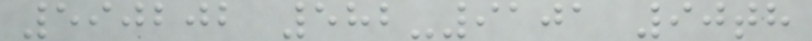590202 582-9101 90th
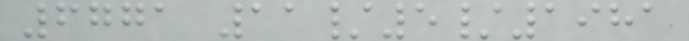6771 11/5/1981
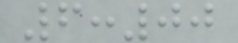6:00
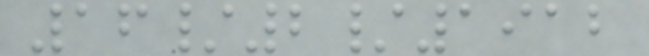16/2/1912
